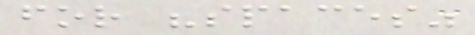for "spaces"
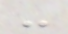-
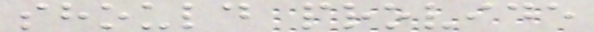should provide
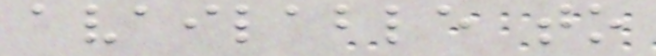available to
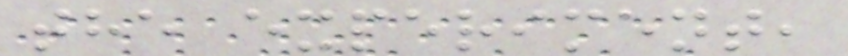the experiment,
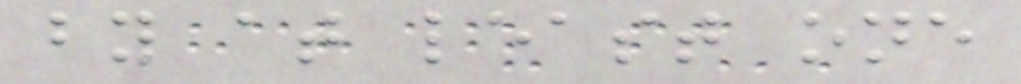by at least one
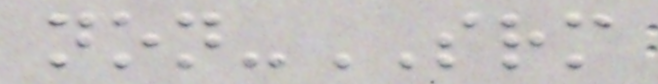non-SRM
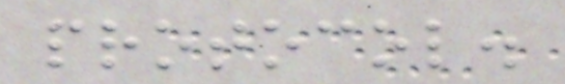protocol.
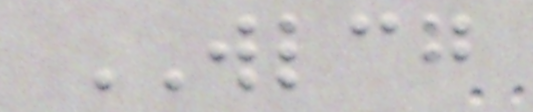WLCG
